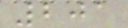201
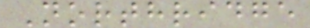Northridge
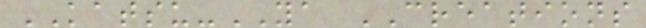KATSU-YA CREATIONS
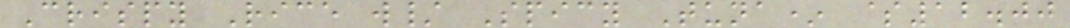Crispy Rice w/ Spicy Tuna* $12.00
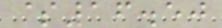$16.50
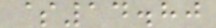$14.80
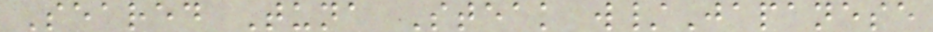Seared Tuna Steak w/Japanese
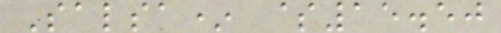Salsa* $15.50
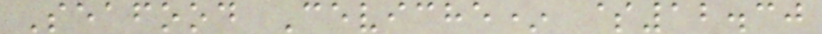Seafood Ceviche* $12.30
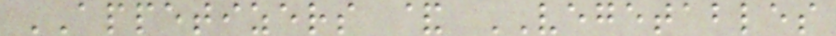APPETIZERS & VEGETABLES
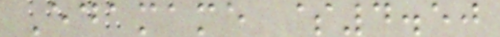Edamame $4.50
